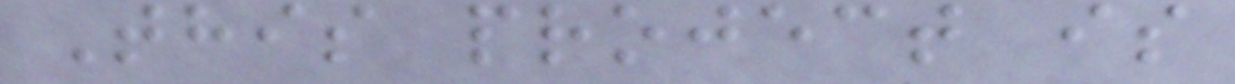This project is
